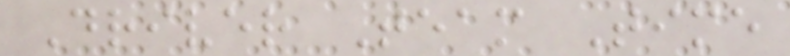Driver Team Time
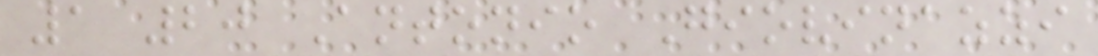1 20 Antonio Giovinazzi
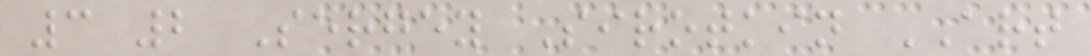3 2 Sergey Sirotkin ART
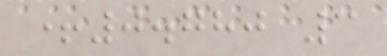+0.780 3
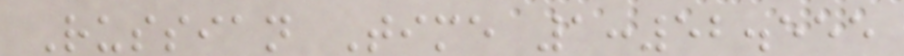Russian Time 1:52.555
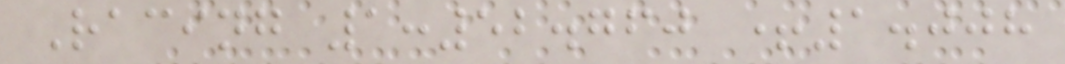Racing 1:52.760 +1.008
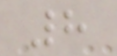8
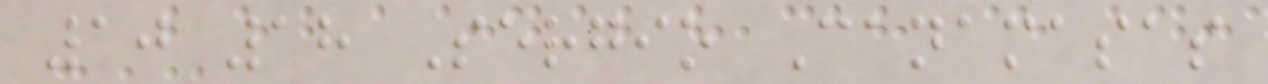10 18 Sergio Canamasas
